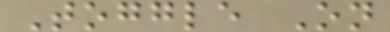Toggle On
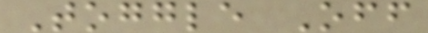Toggle Off
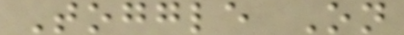Toggle On
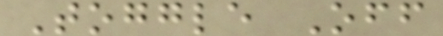Toggle Off
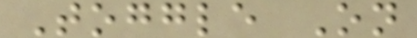Toggle On
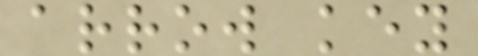arrow key
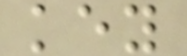key
